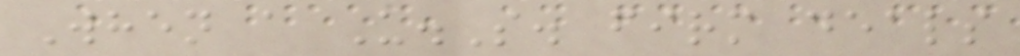When a U.S. firm deals
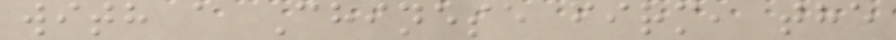with a Chinese firm, the
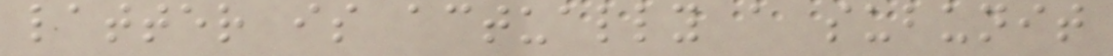latter is actually a subunit
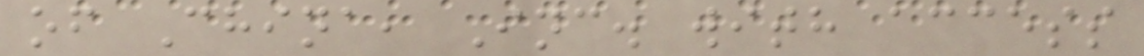of China, Inc. with access
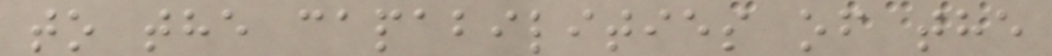to the capabilities of the
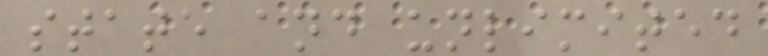state and unlimited
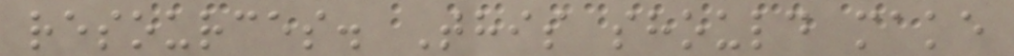resources. This should make
